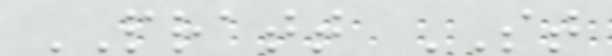PRATT ST
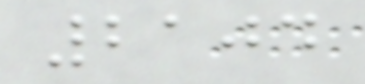2104
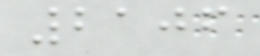2106
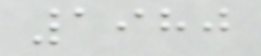1980
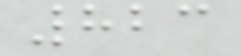823
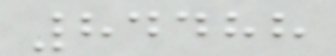84488
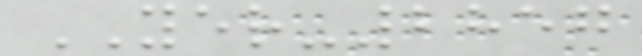YER-2857
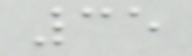35
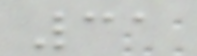31
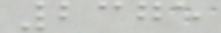2375
